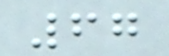67
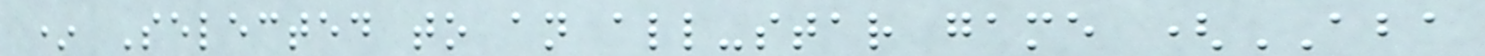* Selected to an all-star game (ABA
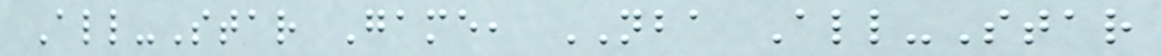All-Star Game, NBA All-Star
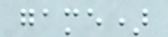game)
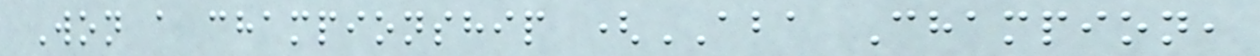Won a championship (ABA Champion,
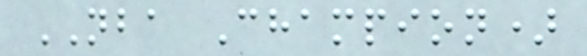NBA Champion)
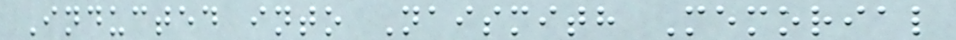Inducted into Naismith Memorial
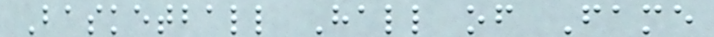Basketball Hall of Fame
